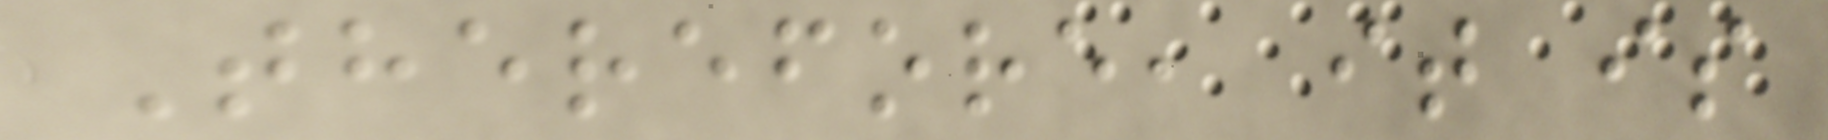Therefore, it is
